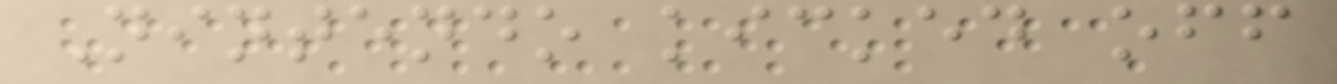Nintendo kicked off
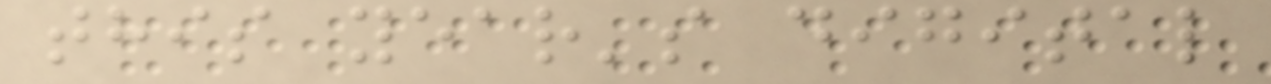this year's digital
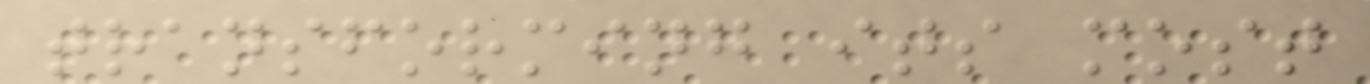transforming its most
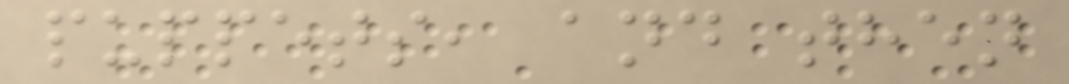puppets, and then
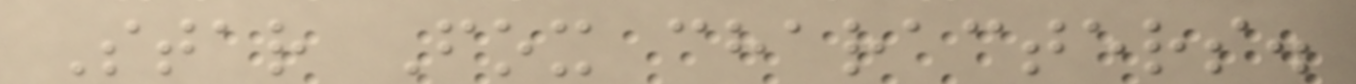Star Fox characters.
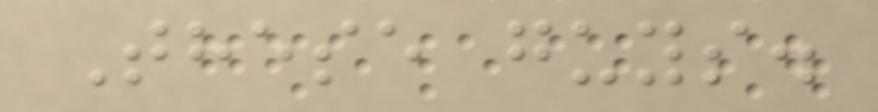These guys.
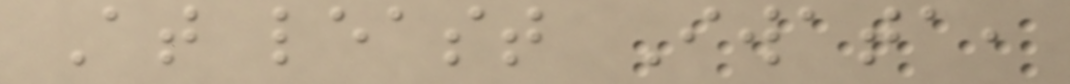At least Iwata,
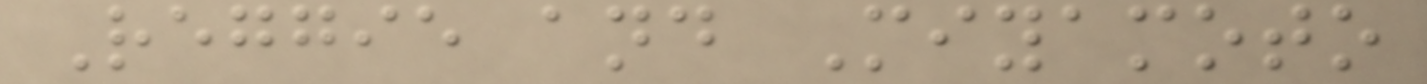Reggie and Miyamoto
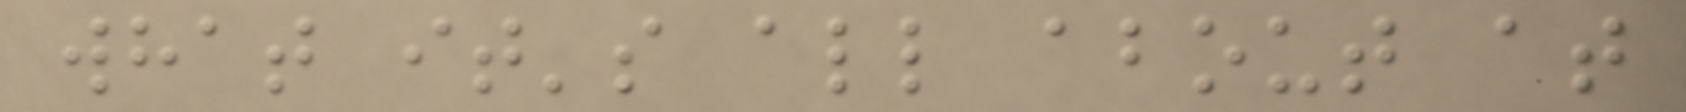what it's all about at
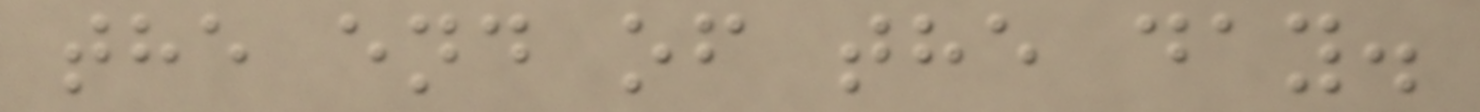the end of the day.
